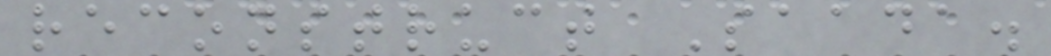reconstruct Saada.
